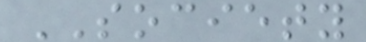SOCIETY
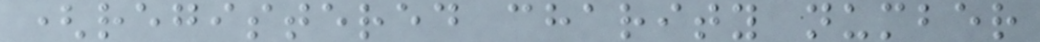(registered charity number
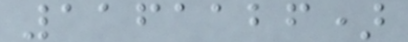1161126)
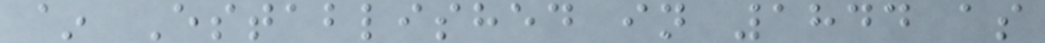~ Established in 1844 as
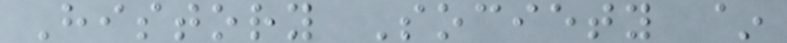History Society ~
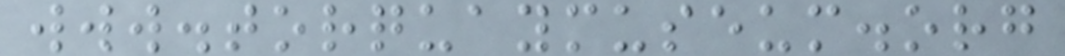www.torquaymuseum.org
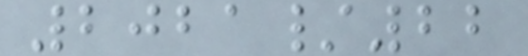2021/22
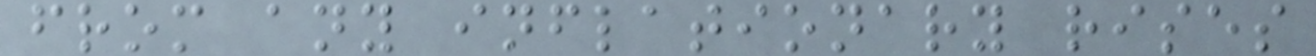from any inflationary rises
